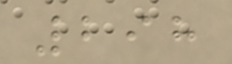298
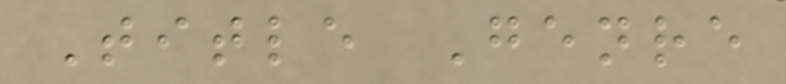Title Genre
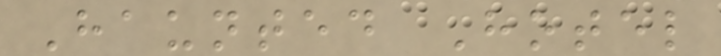Haunted Hotel
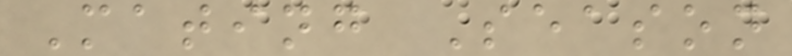Mating Season
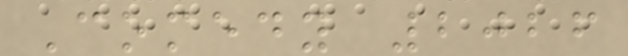Comedy 2026
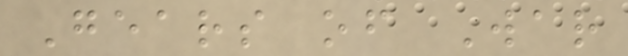Gears of War
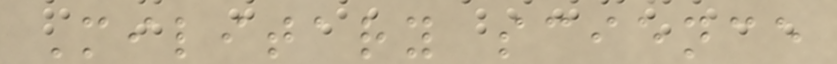Military science
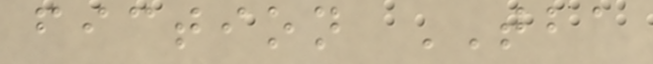fiction TBA
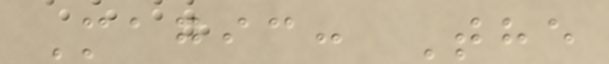Magic: The
